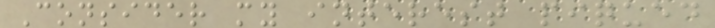Consider my interest piqued
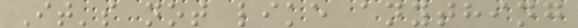It's not like anything
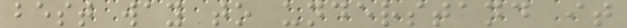best way to understand it
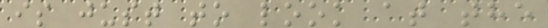is just to look at the
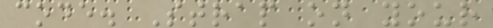code. Strap on your
